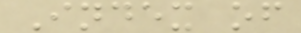Index of
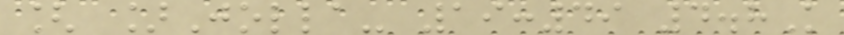[ ]Jolla- 19:49 4.8K
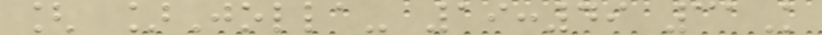[ ]Jolla- 19:49 31K
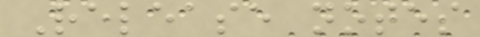Release notes
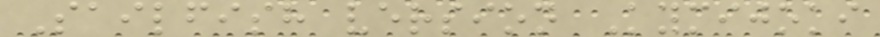Sailfish version Kymijoki
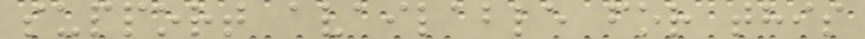support available for this
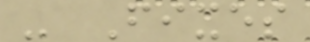- Fixes
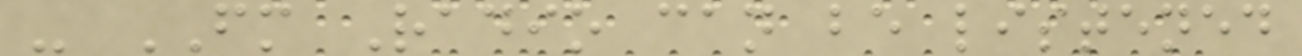- FM Radio can be listened
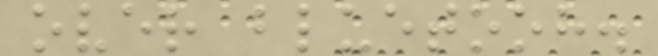over bluetooh.
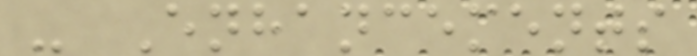- Enhancements
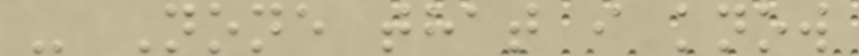- None that i know
